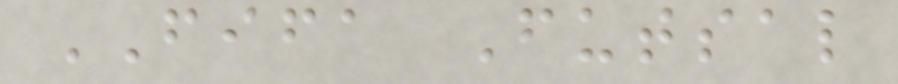FIFA Futsal
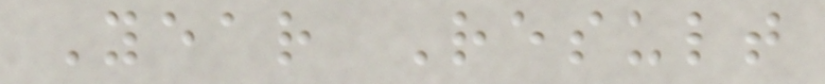Year Result
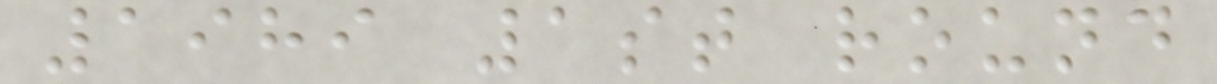1989 1st round
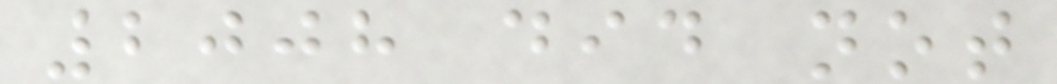2008 did not
